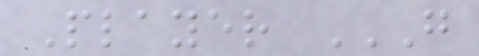Player G
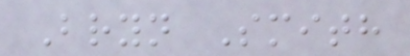Bryn Smith
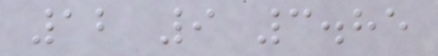12 9 3.85
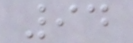94
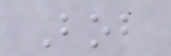Bob
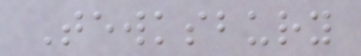Tewksbury
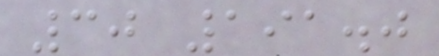30 191.0
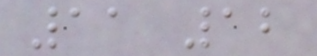11 12
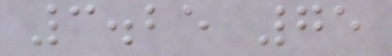3.25 75
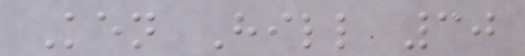Ken Hill 30
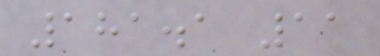181.1 11
